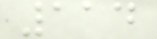114
